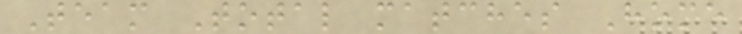Team Total matches Home
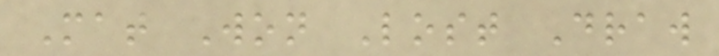Mat Won Lost Draw
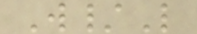W/L
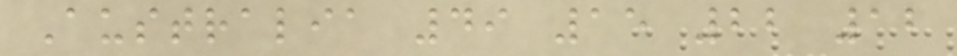Australia 49 15 22 12
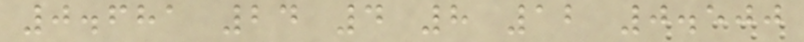0.681 24 4 8 12 0.500
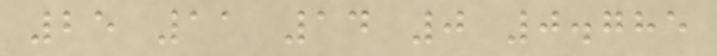25 11 14 0 0.785
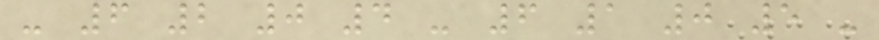- 6 2 0 4 - 6 1 0 5 -
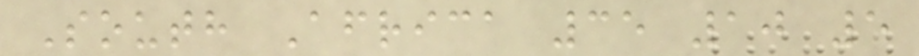South Africa 35 10 5
